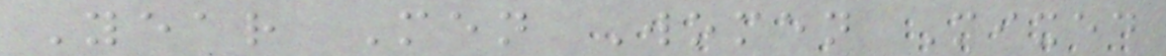Year Men Women Mixed
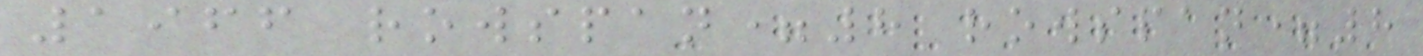1966 rowspan=8 rowspan=8
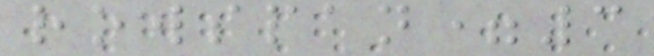rowspan=3
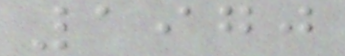1970
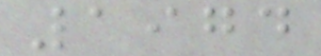1974
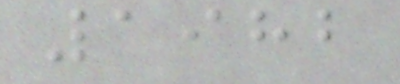1982
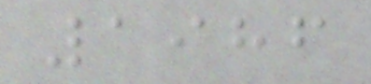1986
